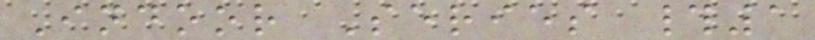Indoor Series #1
